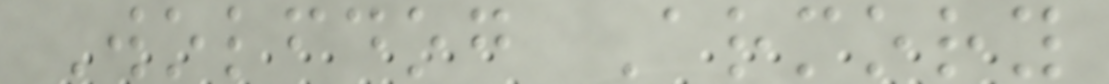Wolfdog Armory
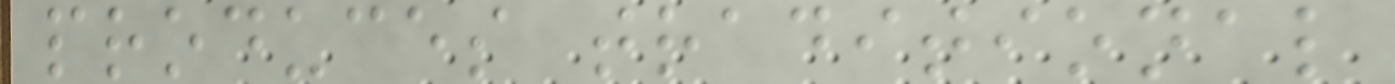produces traditional
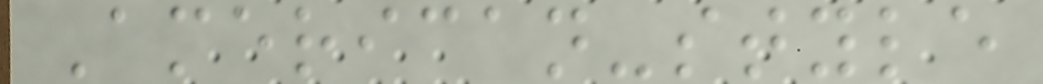American-style
